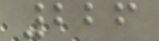226
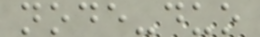node-duo
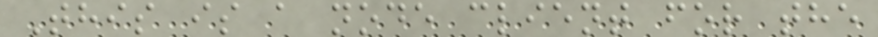This is a node client for the
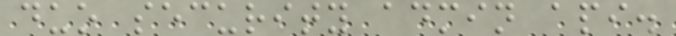duo security admin api.
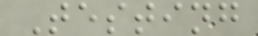Testing
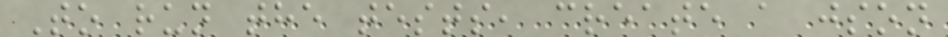To run the tests, create a json
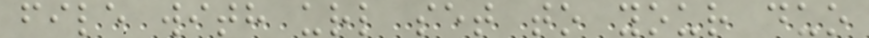file with url set to your duo
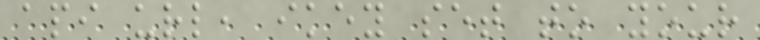api url, ikey set to your
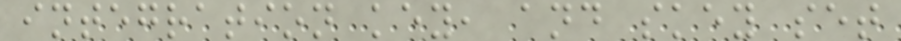integration key, and skey set
